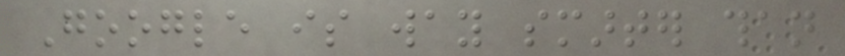Google is way smarter than
